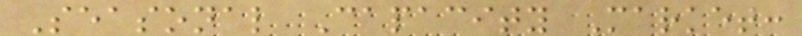Seasonal Capacity Market:
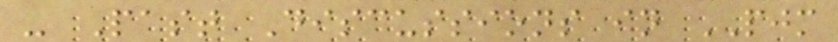- Past Discussions in PJM
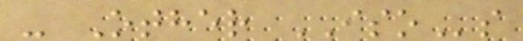- Other ISOs
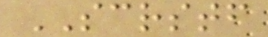SCRSTF
